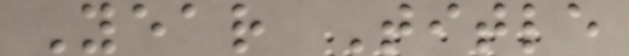Year Title
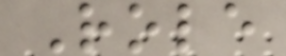Role
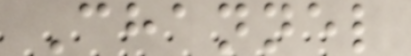Channel
